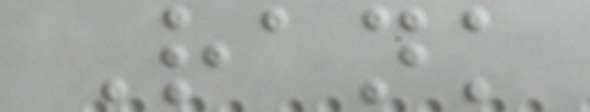Rank
